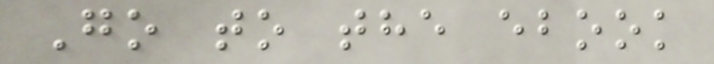Go to the ebook
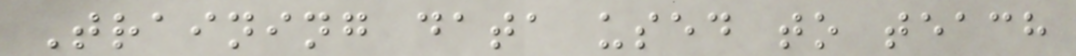Training data used to teach
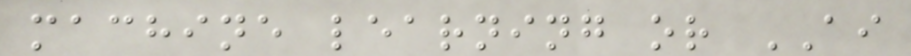machine learning or AI
